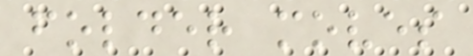folder moves
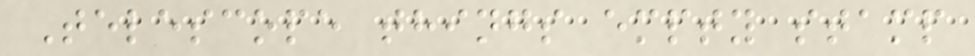Telescope things empty stamp
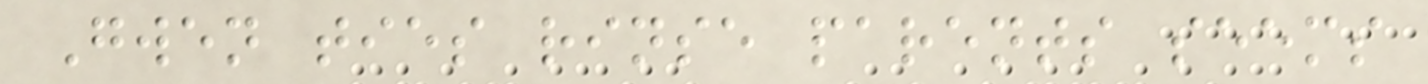Gwen ties rinse parents seems
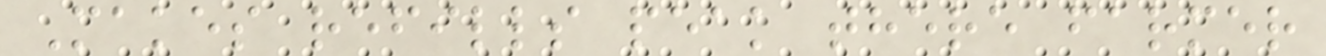Makes refills peak there farmer
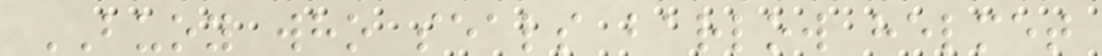BUOY who seals barlow helmet
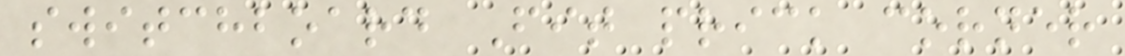switchboard Fit prick corner
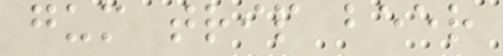gum trip beer
